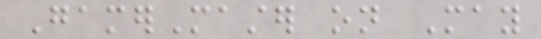GamerMaster on May
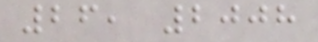26, 2008
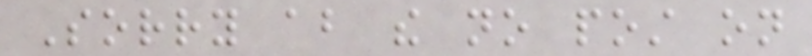Sorry about the no post on
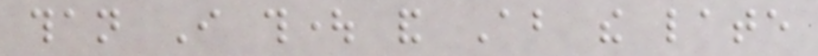than I thought and About the late
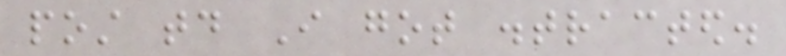post today I got distracted.
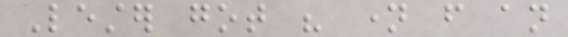Lester got his name from an
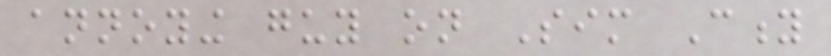annoying guy on Sim City
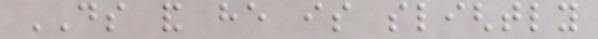DS and he is slightly
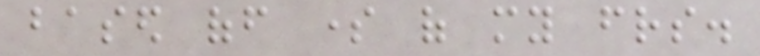based off some of my friends.
